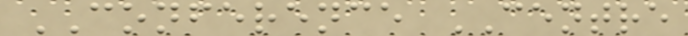CONFERENCE CENTRE
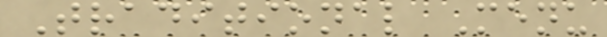Traditional Menu
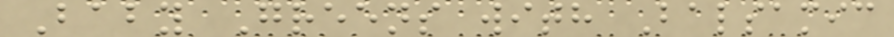Baby Greens with Balsamic
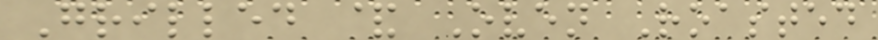Grilled & Oven Roasted
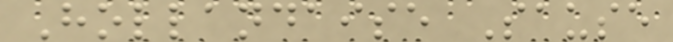Hollandaise Sause
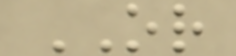OR
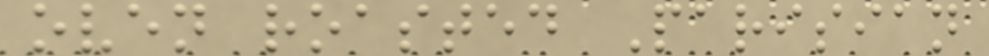oven roasted Parisian
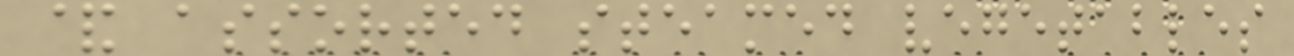& assorted steamed vegetables
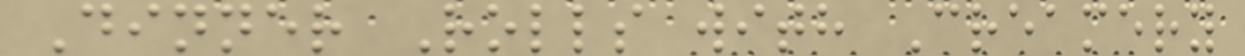Dinner Rolls with Creamery
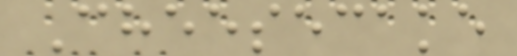Cheesecake
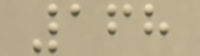168
